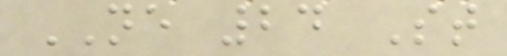NE 24 St
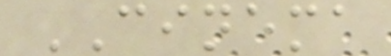CINEMA
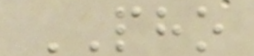PHO
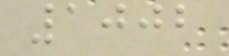1002
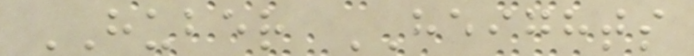HUBER HEIGHTS
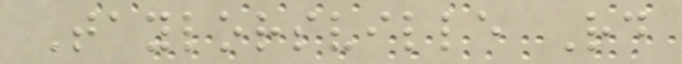Taylorsville Rd
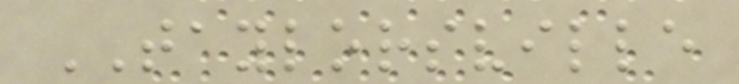TAYLORSVILLE
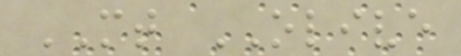MT OLIVE
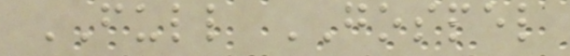FULL GOSPEL
